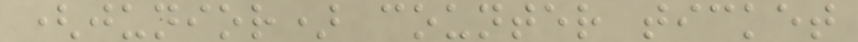(junior) counter ticket
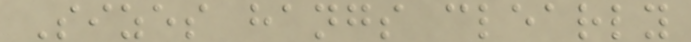Sizes hangs clearly
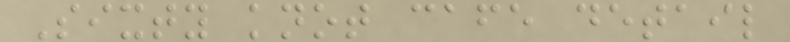Sixty knot cafe detail
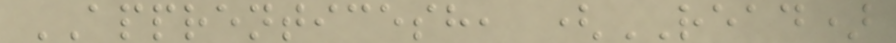APPRENTICESH, (READ)
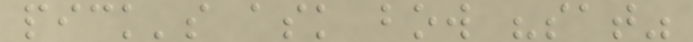pick's ask bow "sat"
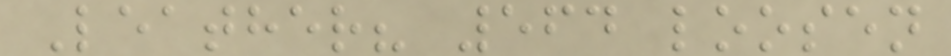Leather? 564 loosen
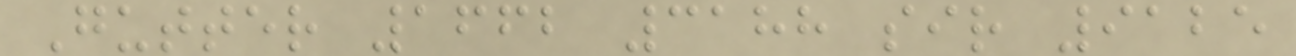Gutter 1662 3188 sir 9125
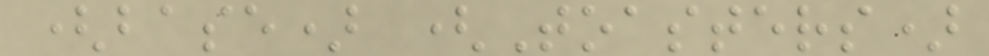(base) (Toasters)
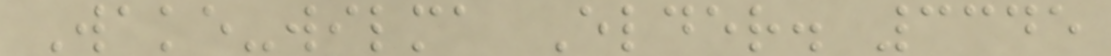Wake-wilma Elder. 3345
